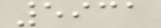5931
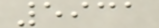5931
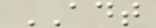ADT
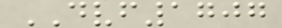DVF1707
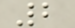2
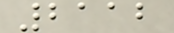2112
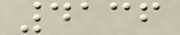4136
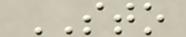STO
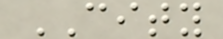CITY
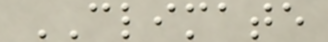CLIMATE
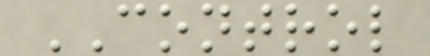CONTROL
